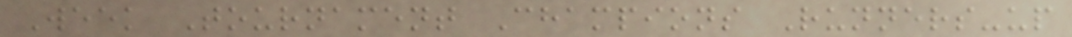Week Tournament Champions Runners-up
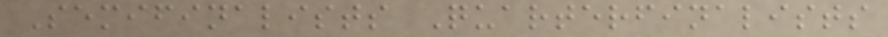Semifinalists Quarterfinalists
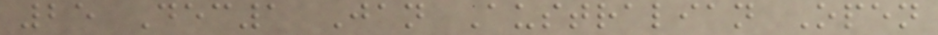25 Dec1 Jan Australian Open
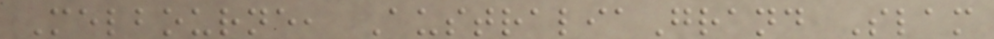Melbourne, AustraliaGrand Slam
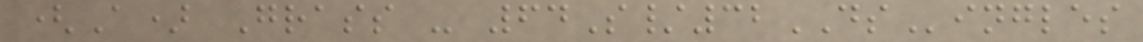(A) Grass - 64S/32DSingles
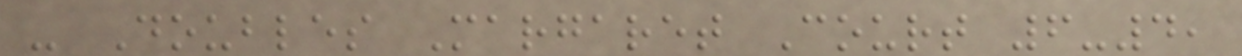- Doubles Margaret Court 6-4,
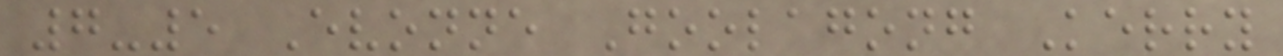7-5 Evonne Goolagong Kerry
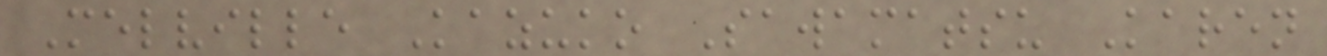Melville Kazuko Sawamatsu Karen
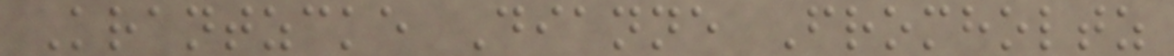Krantzcke Dianne Fromholtz
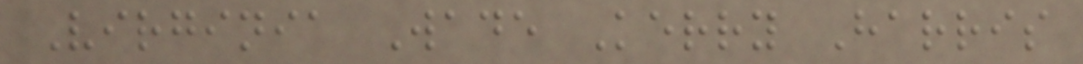Virginia Wade Kerry Harris
